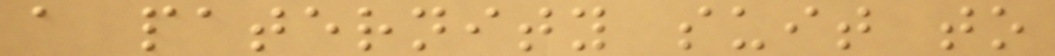a paternity suit to
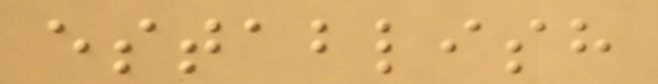establish
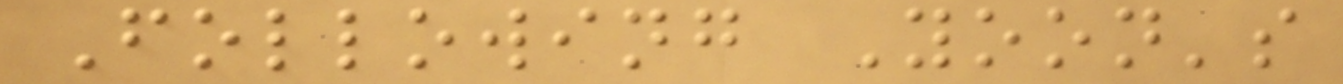Following Yoon's
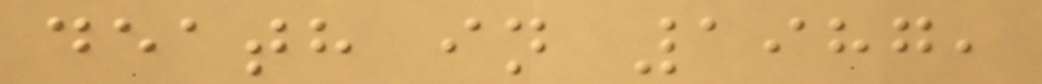death in 1987,
